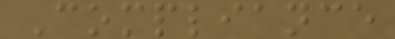Compliance
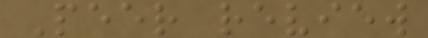Peer review
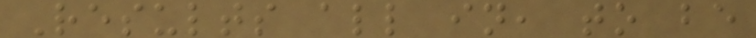Results all in, to be
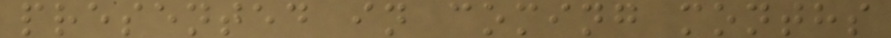presented in coming months
